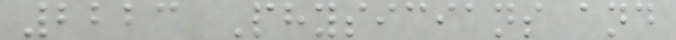2223 Physicians and
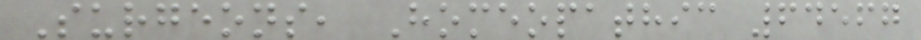Surgeons, Homeopathic 64567
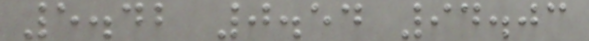5.42 0.54 94.03
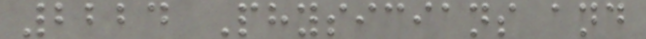2224 Physicians and
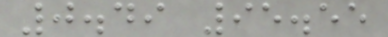0.49 95.55
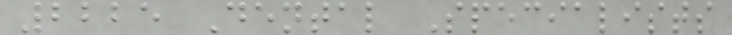2225 Dental Specialists
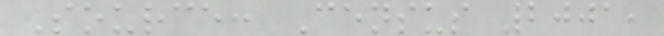Source: Census 2001,
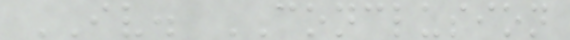IV. CONCLUSION
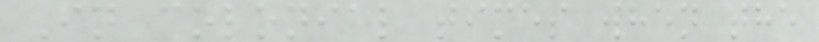In colonial times when the
